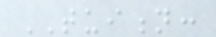TUITION:
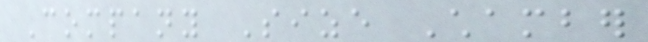Company Size Chamber
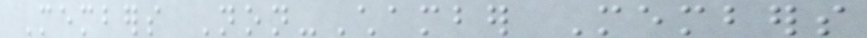Members Non-Chamber Members
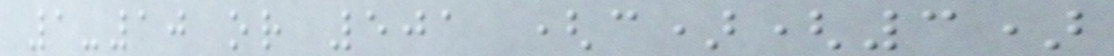1-10 or 501 (c)(3)
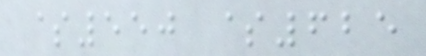$550 $625
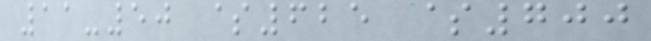11-50 $625 $700
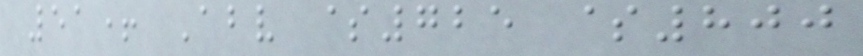51+ Above $725 $800
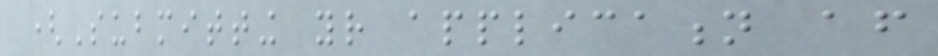(Submitting your application after
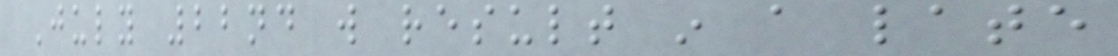July 22nd will result in a late
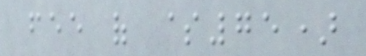fee of $75)
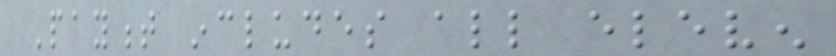Payment includes all eleven
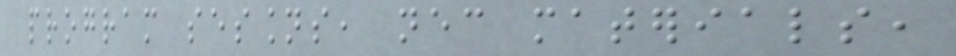program sessions, necessary materials,
